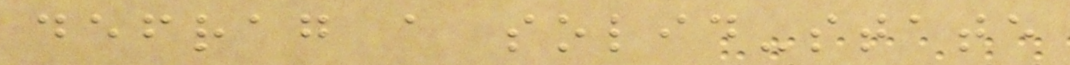defrag a solid-state
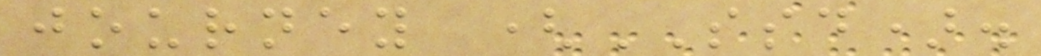journey (SSD).
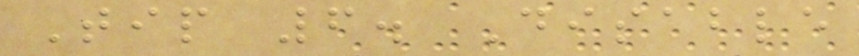Tip 6. Disable
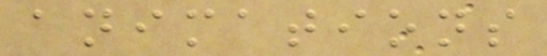animations
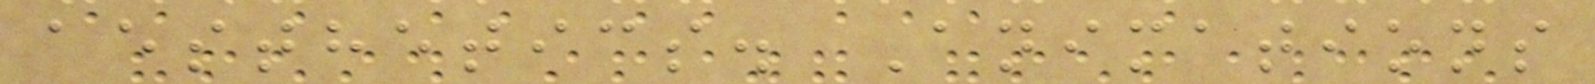aesthetics. Animations
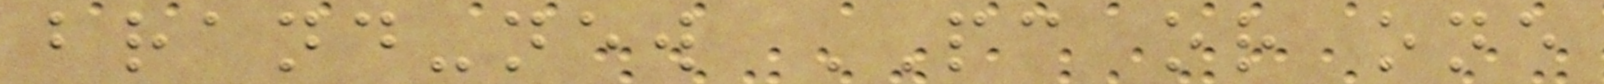brand-new PC or one
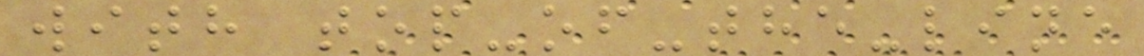with top-of-the-line
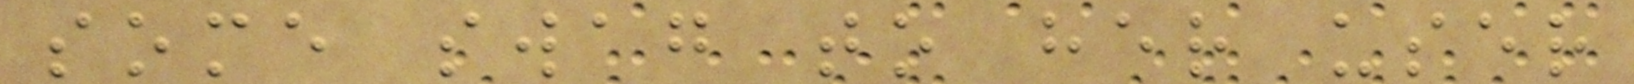some swag to her user
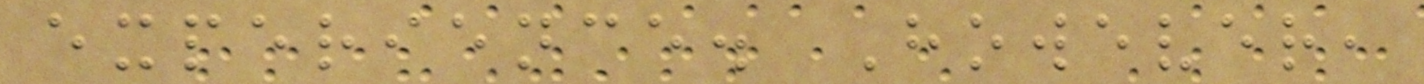experience. However,
